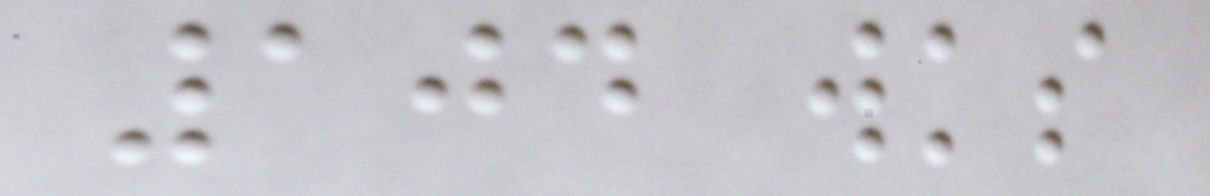104 wks
